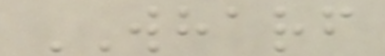WHARF
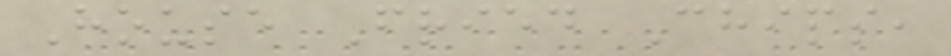House Fried Chips,
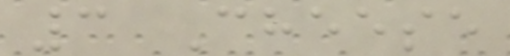3 Cheese
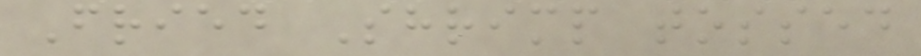Fried Shrimp tossed
